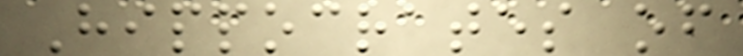Hippocrates of
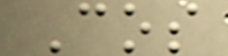Cos
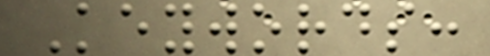Keywords:
